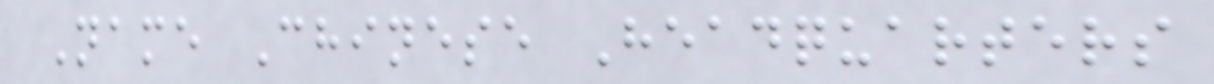Name Chinese Headquarters
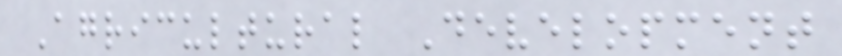Agricultural Development
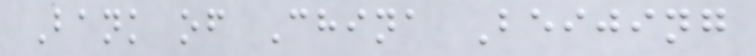Bank of China Beijing
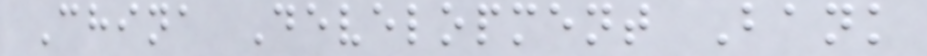China Development Bank
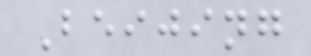Beijing
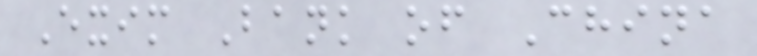Exim Bank of China
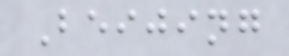Beijing
